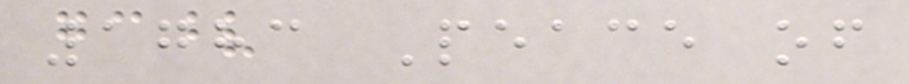1783 Peace of
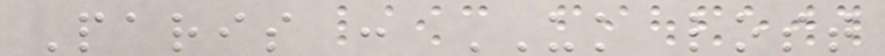Paris : UK lost
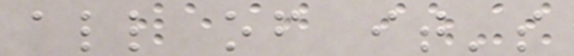all of it's
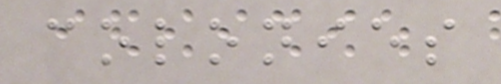colonies
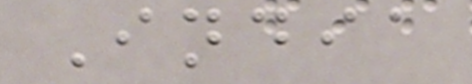India
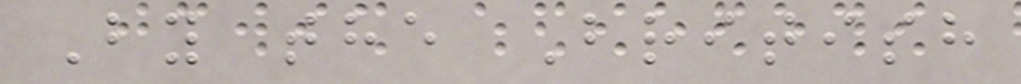By the British
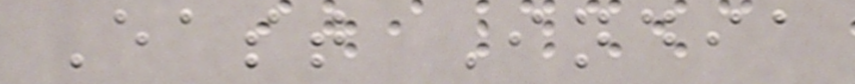East India
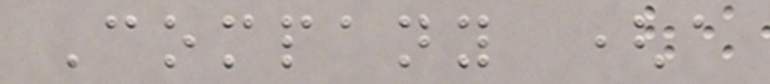Company (a
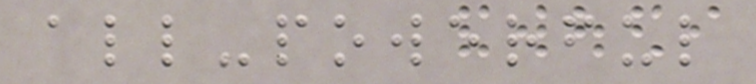all-powerful
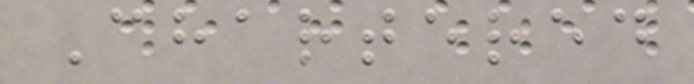Chartered
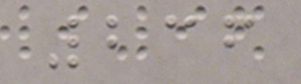236
